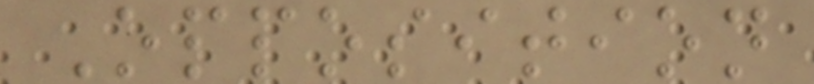Opposition
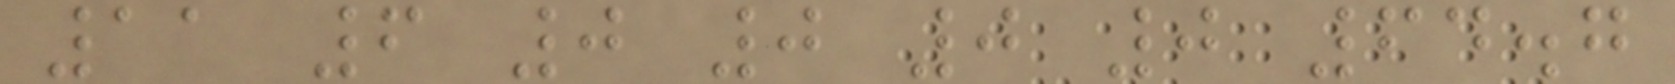11 6 0 0 0 0 64.7
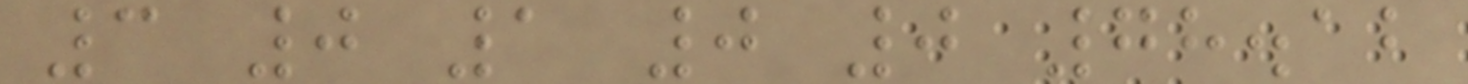3 0 1 0 0 78.12
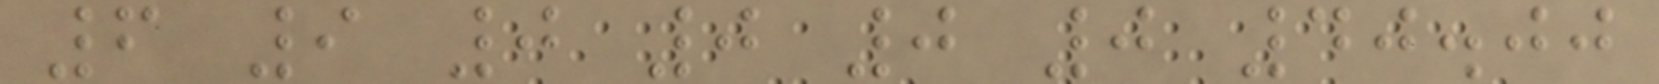6 9 0 0 0 0 40.00
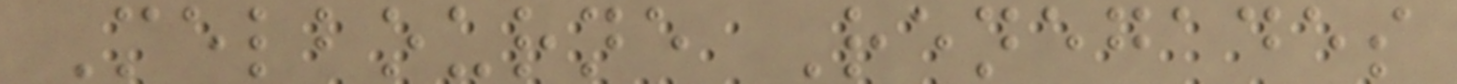Melbourne Renegades
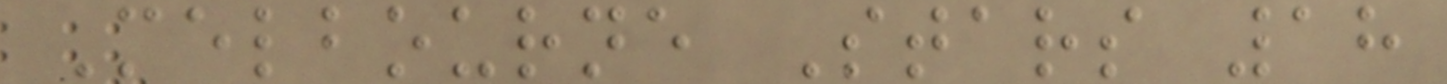Melbourne Stars 18
